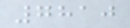7810
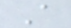A
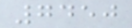7450
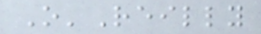O'Reilly
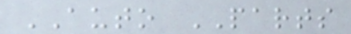AUTO PARTS
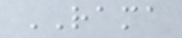RAMA
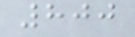800
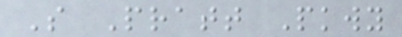S Pratt Pkwy
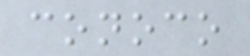conoco
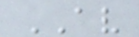AV
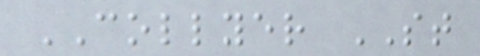COLLYER ST
